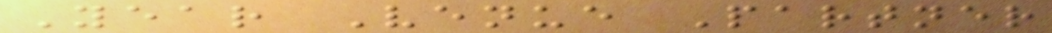Year Venue Partner
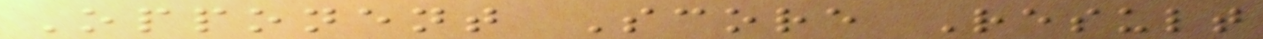Opponent Score Result
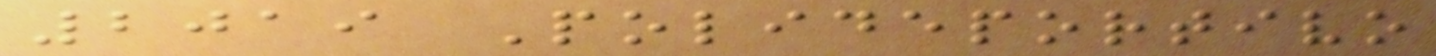2019 Polideportivo
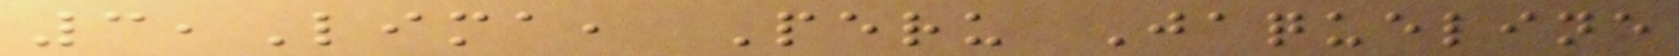3,Lima, Peru Jaqueline
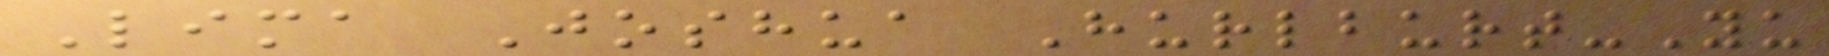Lima Joshua Hurlburt-Yu
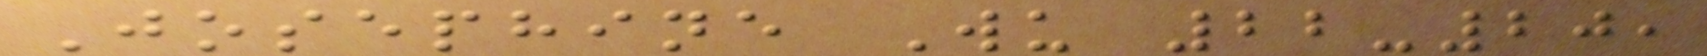Josephine Wu 22-20,
